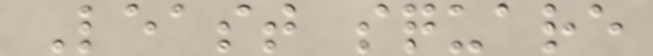Least square
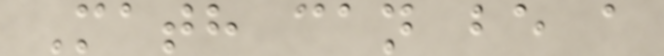Math can be a
